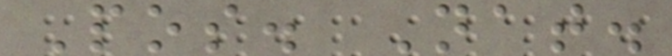Pos. Nat.
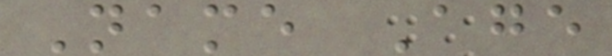Name Age
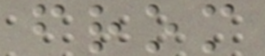from
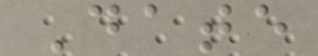Date
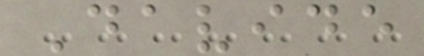Davide
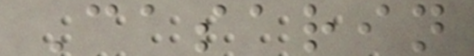Casarin
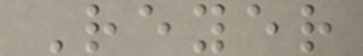Reyer
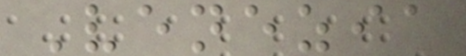Venezia
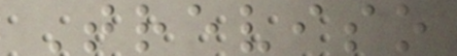Treviso
